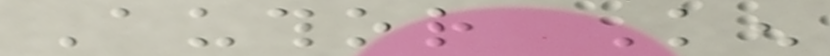Author Ken
